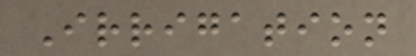Irrigation
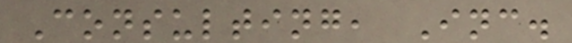Consulting, Inc.
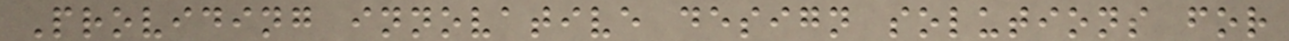Providing innovative design solutions for
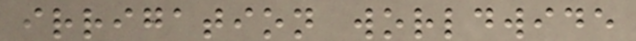irrigation worldwide
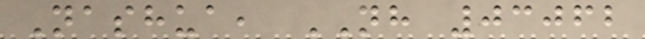Nashua, NH 03062
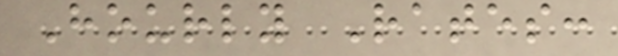Hourly Rates:
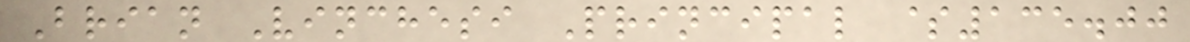Brian Vinchesi Principal $135.00
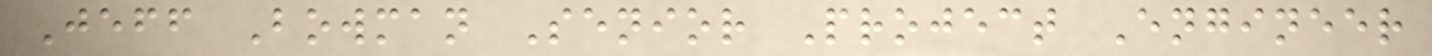Jeff Bowman Senior Project Engineer
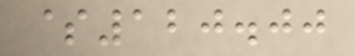$120.00
